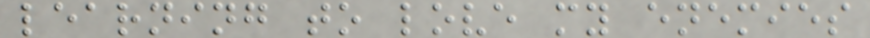learning to love my enemies
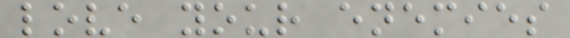love your enemies
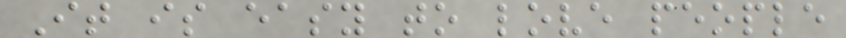It is easy to love people
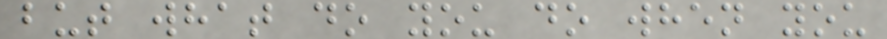but what do you do when you
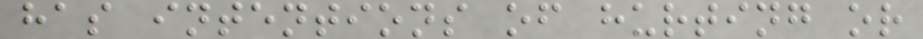has intentions of hurting or
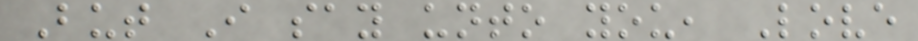But I say unto you, Love
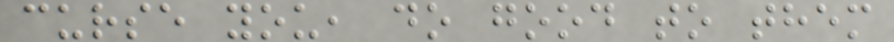curse you, do good to them
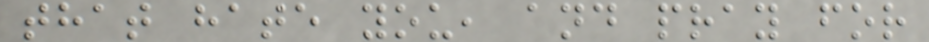that hate you, and pray for
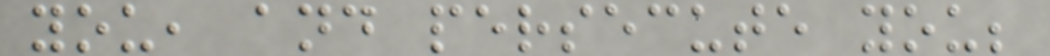you, and persecute you;
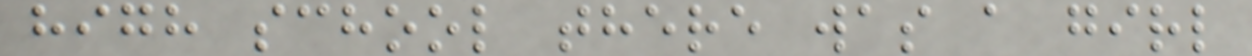high school there was a girl
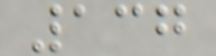137
